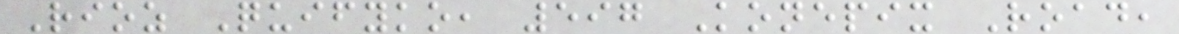Rioz Quifyko, 597 Konepix Road,
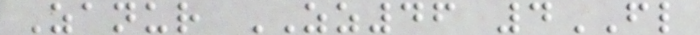Zanur ZZ46 4FL
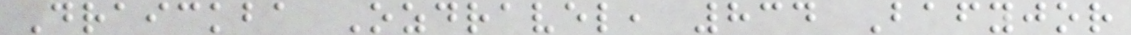Draickba Ozdravel, 834 Bafyjor
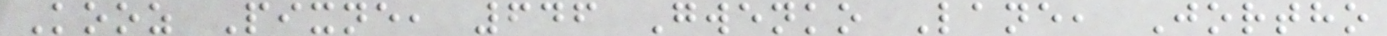Kooz Pixne, 646 Gwenko Lane, Jortho
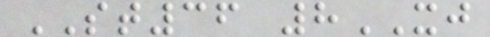ST36 8XJ
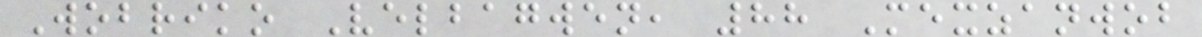Wobriko Velbagwen, 88 Mexzanwob
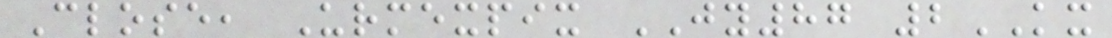Close, Urmexpix JY87 2KX
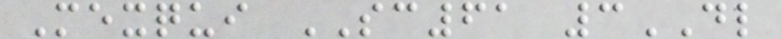Mexqui SC61 3DL
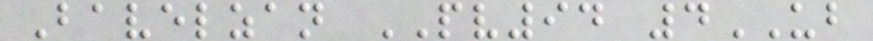Bavelzan PV94 4UB
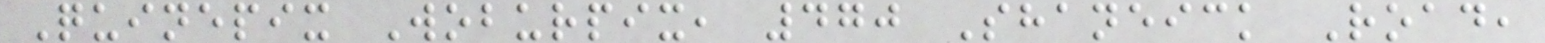Quinepix Woburpix, 470 Shaneick Road,
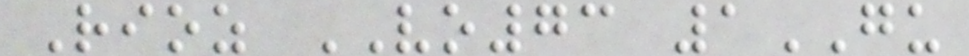Rioz VO73 1GU
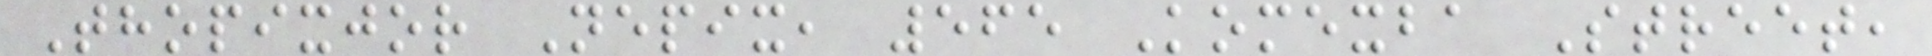Thopixjor Nepix, 565 Komexba Street,
